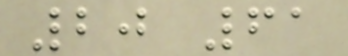20 61
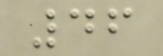46
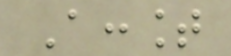Account
